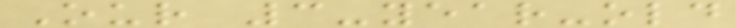Our 3-year-old
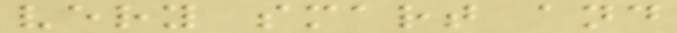very smart and
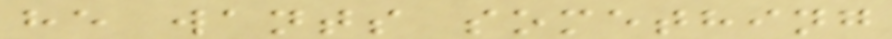he wants something
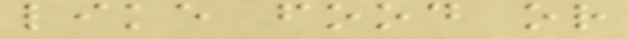like food or
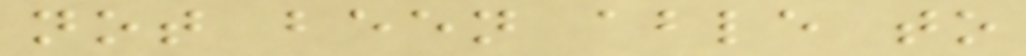not been able to
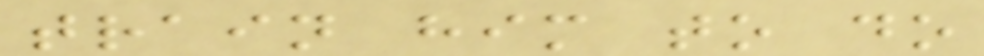train him to do
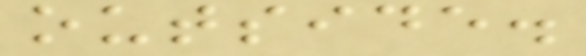outside.
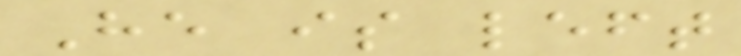He is left
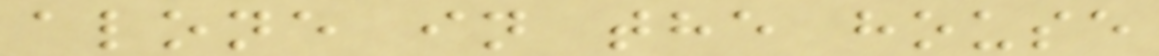alone in the house
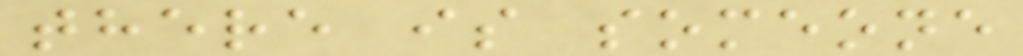there is someone
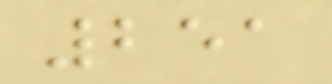251
